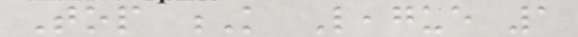Top K League 1
